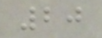20
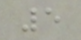5
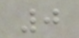0
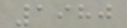1980
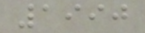1990
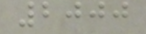2000
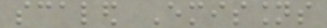scaled Emissions
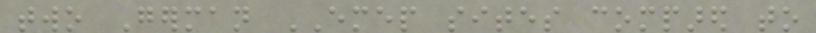two German EMEP sites compared to
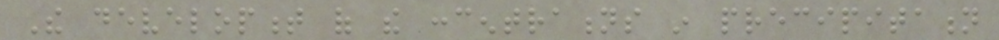The development of the concentrations in precipitation
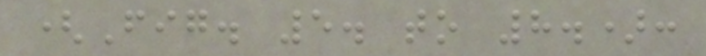(Fig. 5. to 8.):
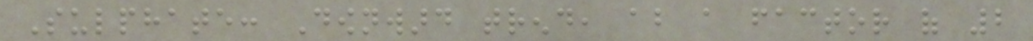Sulphate: Downward trend, about a factor of 2
